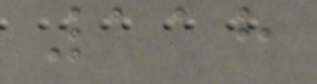118
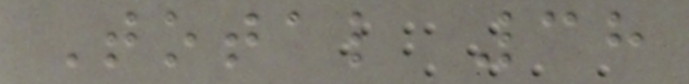Total 38
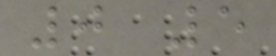0 5
